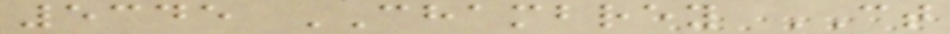5345 CHAMBREY CT
